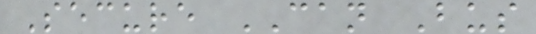Secure CAN Bus
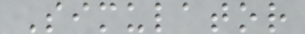Simulator
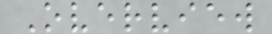Overview
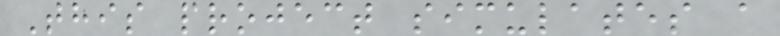This project simulates a
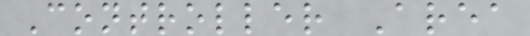Controller Area
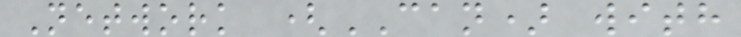Network (CAN) with
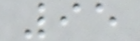95
